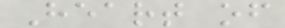Heart of
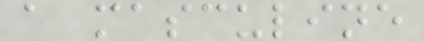a masculine
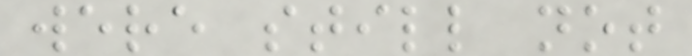were still not
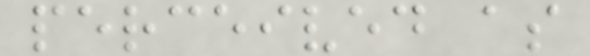perceived as
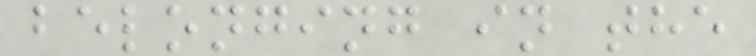belonging in the
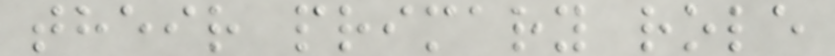their primary role
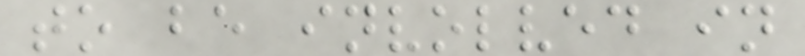to be involved in
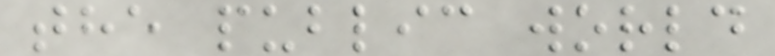the public world
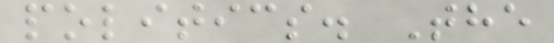politics. The
